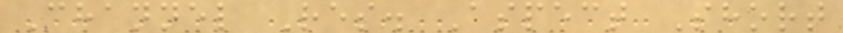Channel Res. Aspect Short
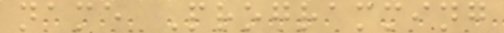name Programming
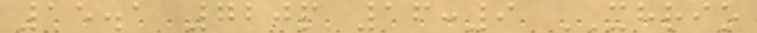15.1 720p 16:9 XHRIO
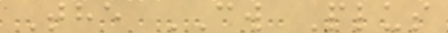The CW Plus
